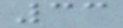33
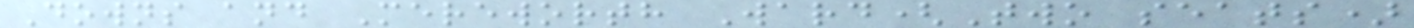Downs and Mereworth Ward(Two seats)
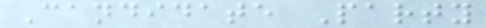Candidate Party
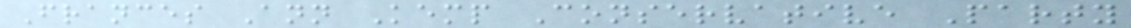Frances Ann Kemp Conservative Party
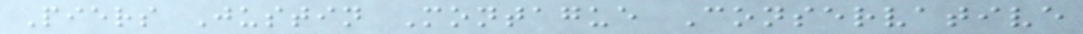Piers Justin Montague Conservative
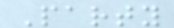Party
